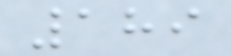189
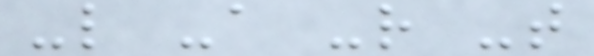-l -a -r -t
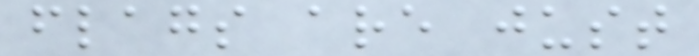flags are just
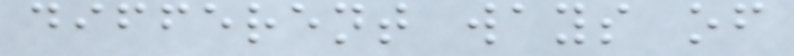different ways of
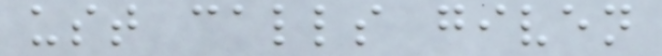ust calls given
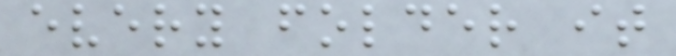every folder it
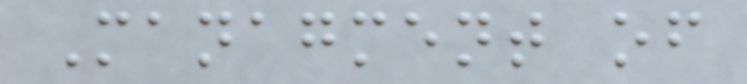Managment of
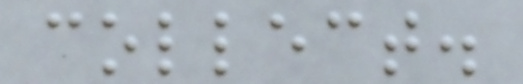collect.
